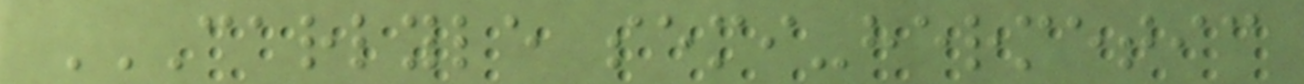CARLYLE SEMI-HERMETIC
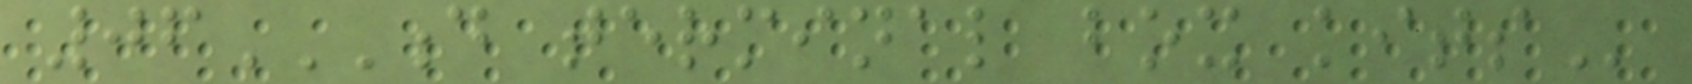06D TERMINAL BOX KITS
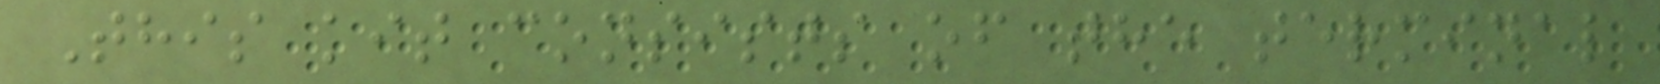This kit consists of the terminal
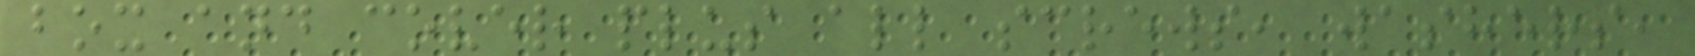box and cover plus all screws, washers,
